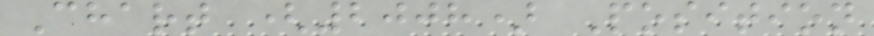Chart (2008) Position
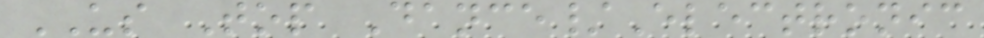US Top Dance/Electronic
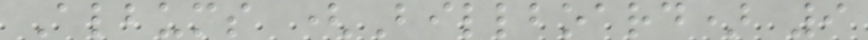Albums (Billboard) 9
